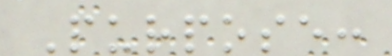Purpose:
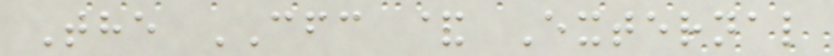The CFC & External
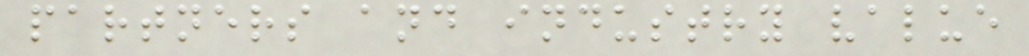partners and industry value
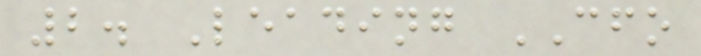2. Leading CFO
